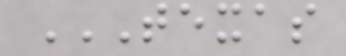TEXAS
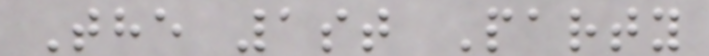The 1st Party
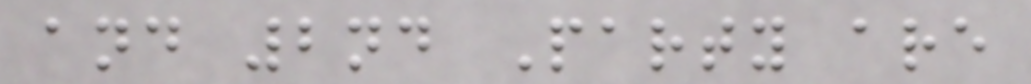and 2nd Party are
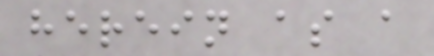herein as a
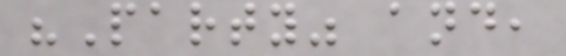"Party" and,
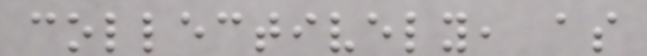collectively, as
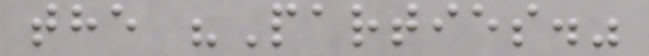the "Parties."
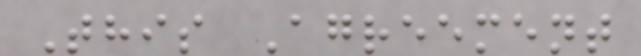This Agreement
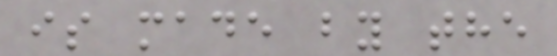is made by the
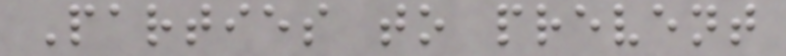Parties to prevent
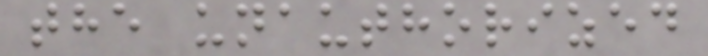the unauthorized
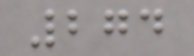274
